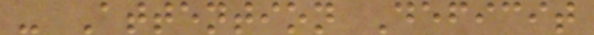- Attention Deficit
